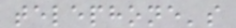telephone's
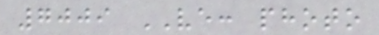7009 VE: photo
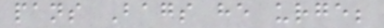pans Bags he urge;
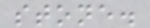stone.
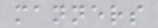manners
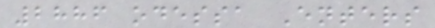2886 odessa Enters
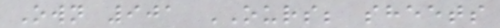Own 901 OURS; sheets
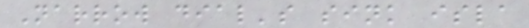Narrow dial's sink isla
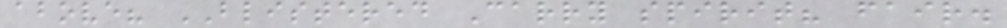above? BLISTERED Carry spirit? fair.
